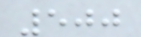500
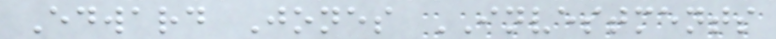Edward Jones INVESTMENTS
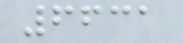6631
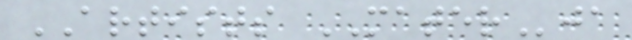ARTISTS MATERja
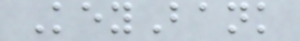KeyBank
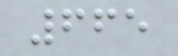665
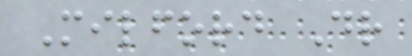Milford Dr
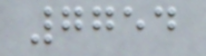7754
